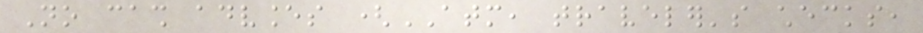No cash advances (ATM, traveler's checks,
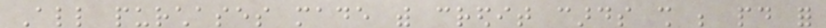All purchases made with credit cards shall be paid for
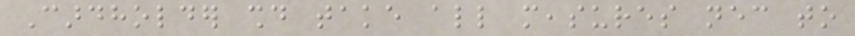Cardholder should take all measures necessary to
